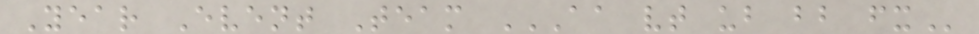Year Event Team AA VT UB BB FX
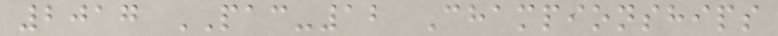2017 PAC-12 Championships
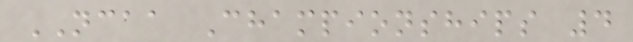NCAA Championships 4
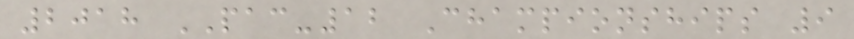2018 PAC-12 Championships 9
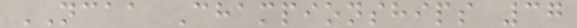NCAA Championships 37
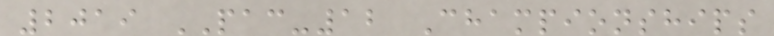2019 PAC-12 Championships
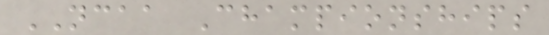NCAA Championships
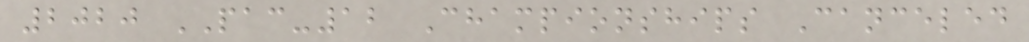2020 PAC-12 Championships Canceled
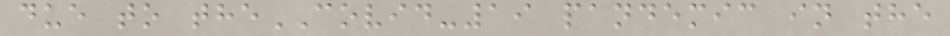due to theCOVID-19 pandemic in the
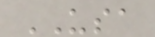USA
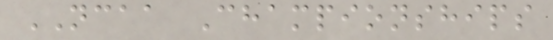NCAA Championships
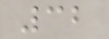32
